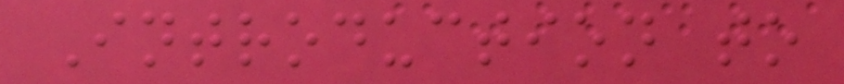Introduction to
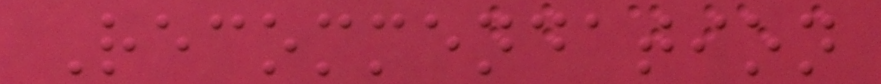Recommendation
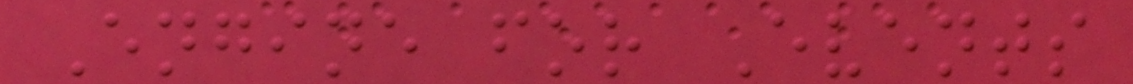Engine for Events
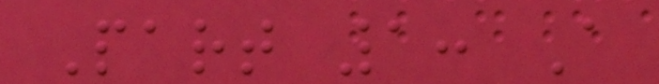Part 1: A
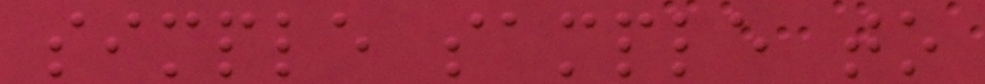simple sample to
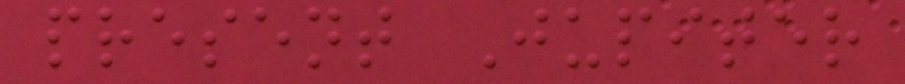present Jupiter
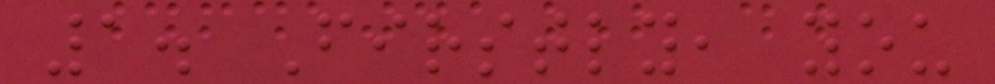1. Firstly, you
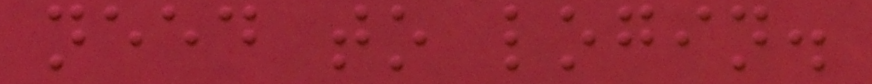need to login.
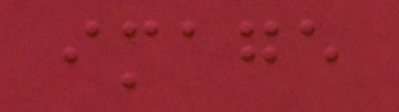image
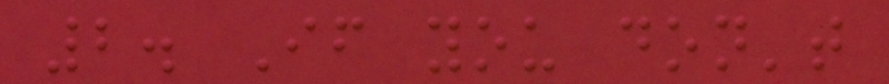2. If you don't
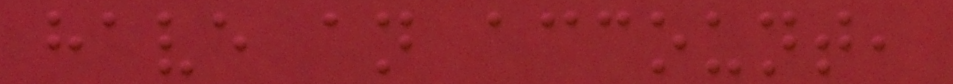have an account,
